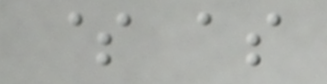$ as
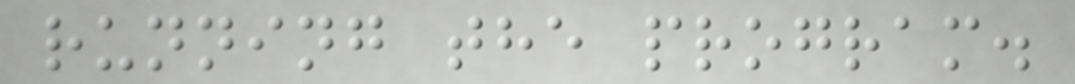running the program.
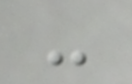-
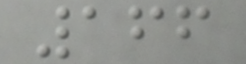166
